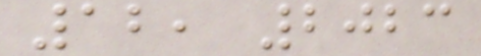12, 2023
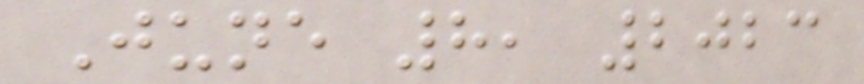June 8, 2023
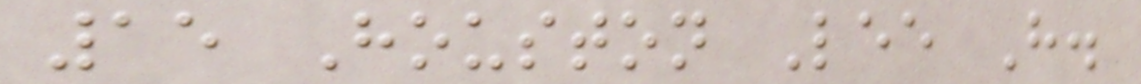15 Houston Lee H.
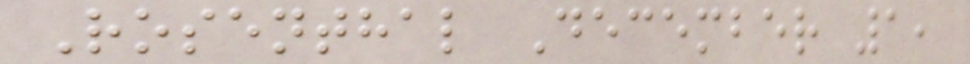Rosenthal December 1,
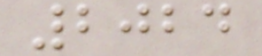2024
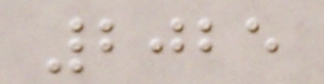2025
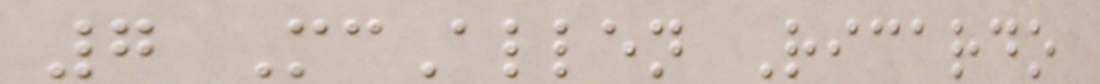7 McAllen Ricardo
